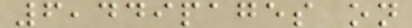6,449pages on
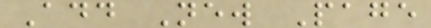Add New Page
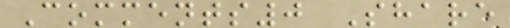Comments0 Share
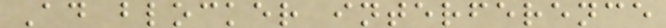Ad blocker interference
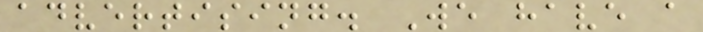advertising. We have a
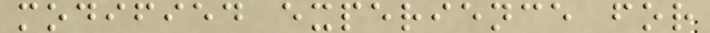modified experience for
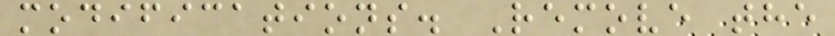modifications. Remove the
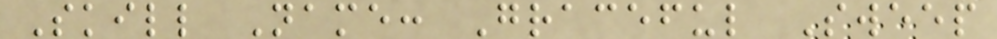Skill Name: Graceful Sweep
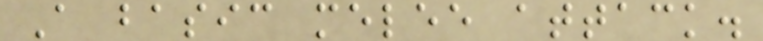A basic melee attack.
